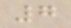7
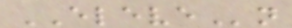ELEVEn
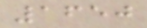1650
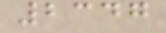2347
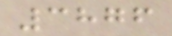3876
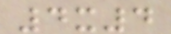4x4
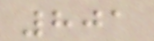801
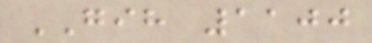GIH 1100
